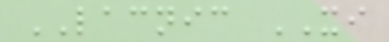LACNIC XI
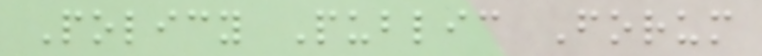Policy Public Forum
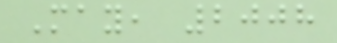May, 2008
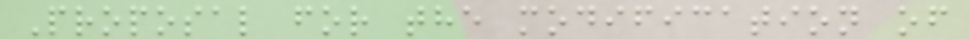Proposal for the modification of
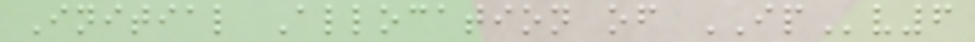Initial Allocation of IPv6
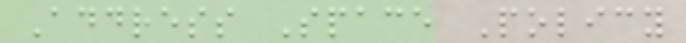Address Space Policy
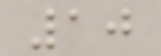10
